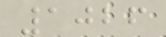1026
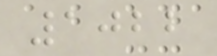1022
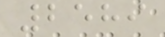2589
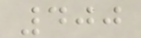400
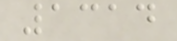1314
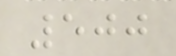500
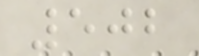502
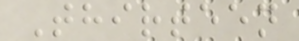Thirteen
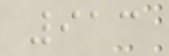913
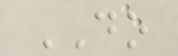DO
